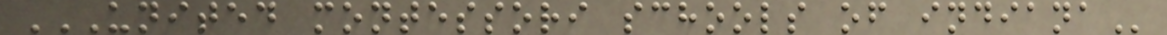UNITED MONTESSORI SCHOOLS OF INDIANA
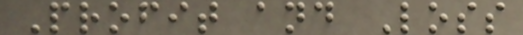Profit and Loss
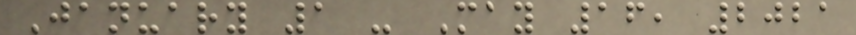January 1 - May 16, 2021
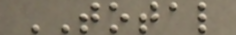TOTAL
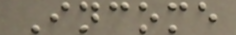Income
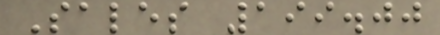Sales 199.00
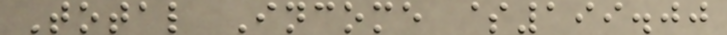Total Income $199.00
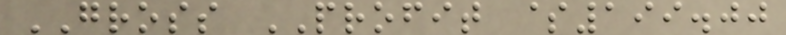GROSS PROFIT $199.00
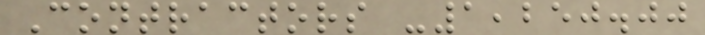Contractors -1,250.00
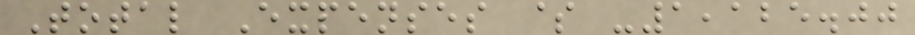Total Expenses $ -1,125.00
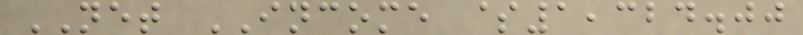NET INCOME $1,324.00
